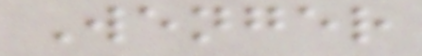Wenger
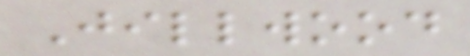Jillwood
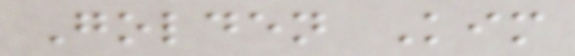Golden Kim
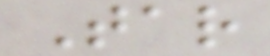Tar
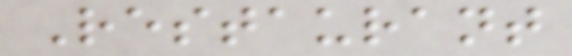Restaurant
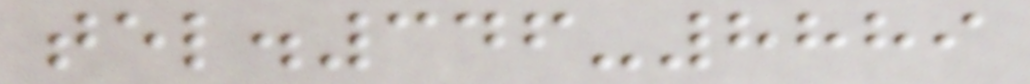tel.346-8889
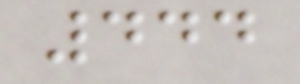444
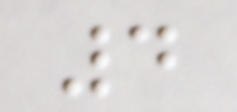4
